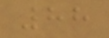88
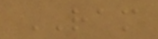RAM
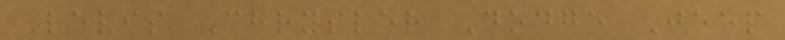Levis Chrysler Dodge Jeep
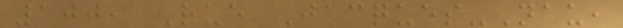100, Rue Jacques-Nau,
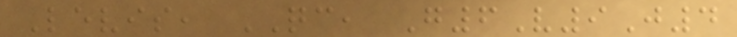Levis, QC, G6V9J4
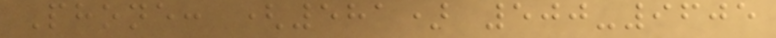Phone: (581) 500-9605
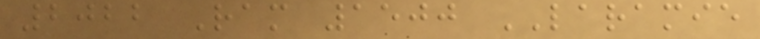2022 Ram 1500 LARAMIE
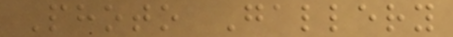Photo Gallery
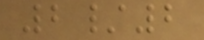2/2
